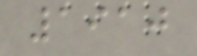1910
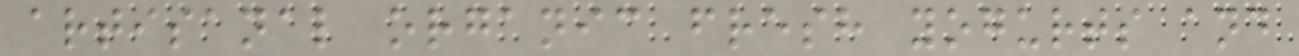artisanal organic fresh yogurts and
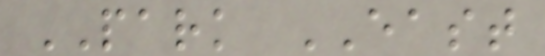PARK EAST
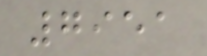7951
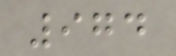974
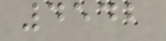4542
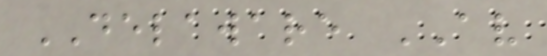DELAWARE AV
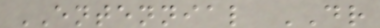ENTENNIAL DR
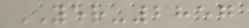YER-2857
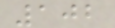102
